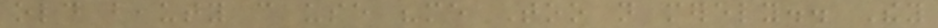old beauty can use "me Too not merely.. They
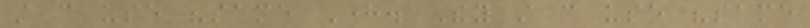still can use "same Here. They still can use "same
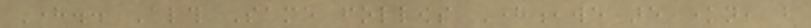Here.. Although Same follows Here,we are known, but
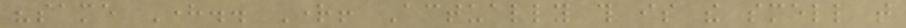"same Here.. Right! Actually this is the smell that
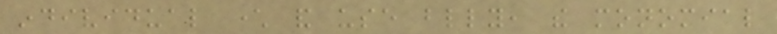individual character and use blindly, the monomial
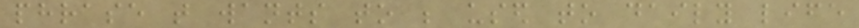phrase that wants to be used to daily life
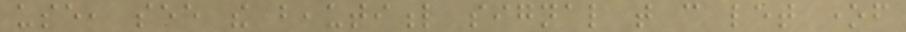use, see the beautiful signal that can let oneself
